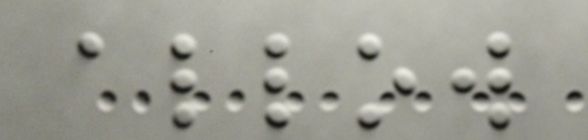allow
